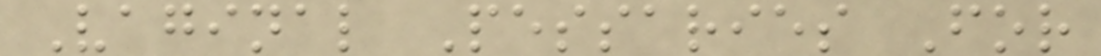Vaginal Pessaries For
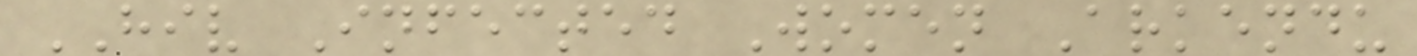HIV Infected Women Arkendu
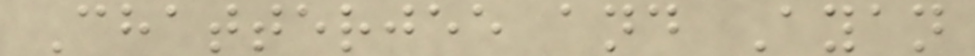Chatterjee and Ayan
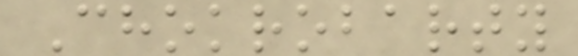Chokrobarty
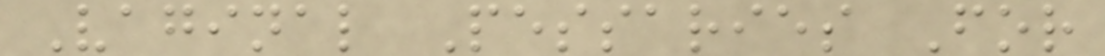Vaginal Pessaries For
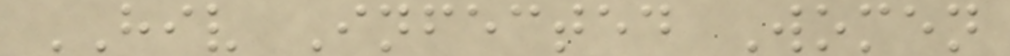HIV Infected Women
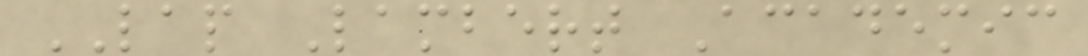LAP Lambert Academic
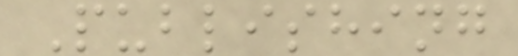Publishing
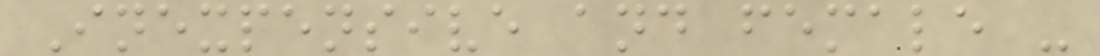Inexpensive and female -
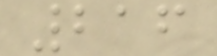216
